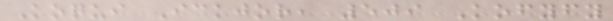Koqui Ickjor, 509 Kofyfy
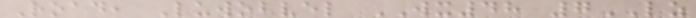Road, Luwobvel WX48 7LZ
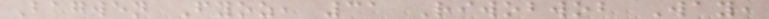Bagwen Fyoz, 31 Riwobwob Way,
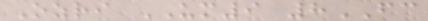Ozri UM9 8FC
